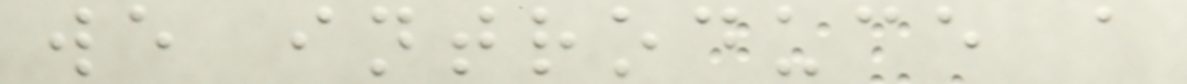we introduce a
